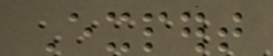Expert
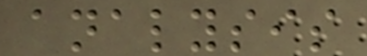analysis
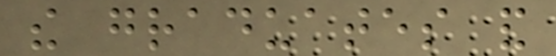the graduates and
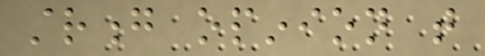strong opinion that
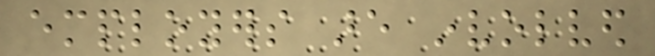employers are involved
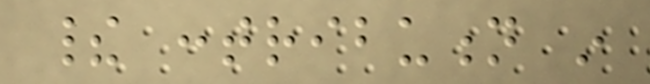their contribution in
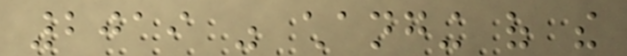2019 was changing of the
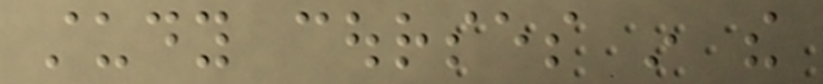study courses in the
